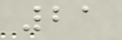21
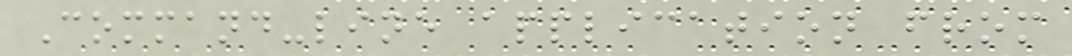Command-line application from
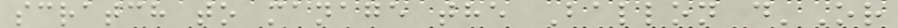scratch to manage the Ballon d'Or
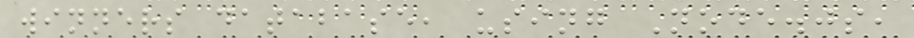winners database, using Node.js,
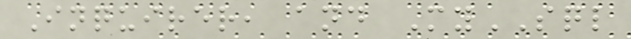Inquirer, and MySQL
